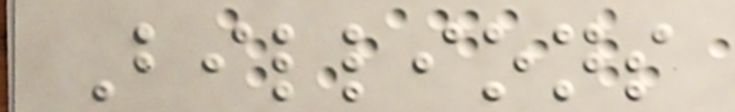Billions
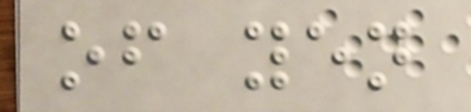of yen
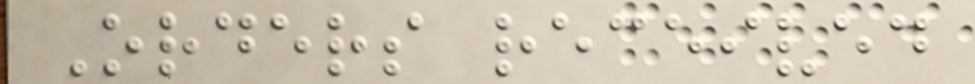Orders received
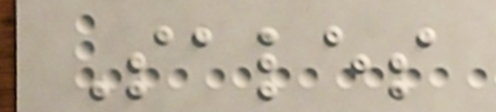Sales
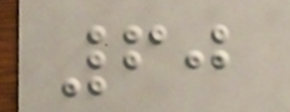60
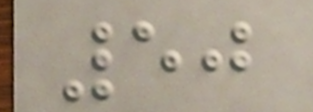50
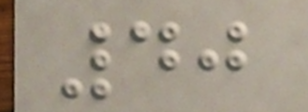40
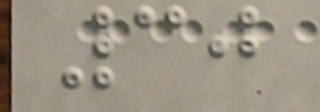30
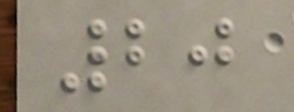20
